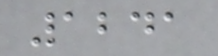1241
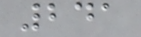241
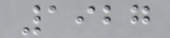1927
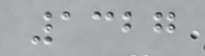1327
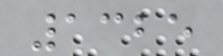1325
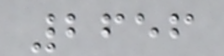2656
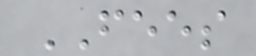FEES
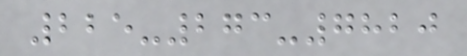225-273-7820
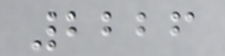2226
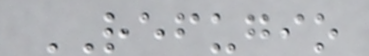REFUGIO
